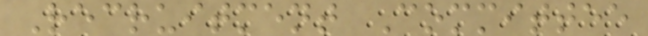Recruitment Committee
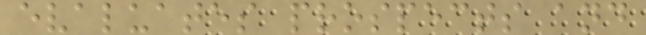evaluates prospects and
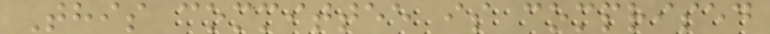This committee is comprised
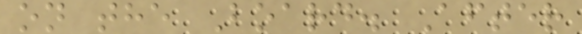on the Board. After
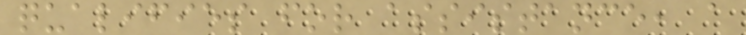qualifies for assistance, a
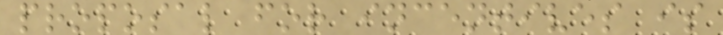proposal for incentives is
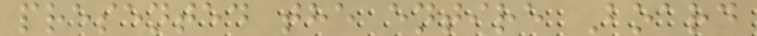presented the entire Board
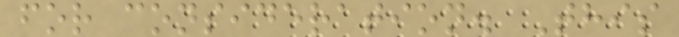for consideration. This
